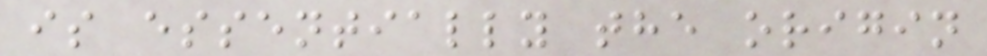is essentially the origin
